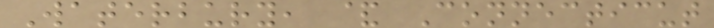Waterbury, & Connecticut
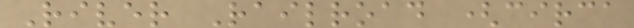River Railroad (circa
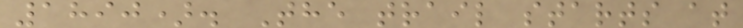1890). The trail starts at
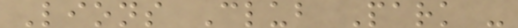Lions Club Park -
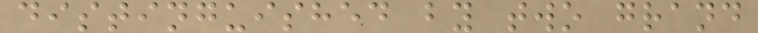distinguished by two grand
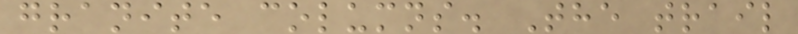granite columns. The trail
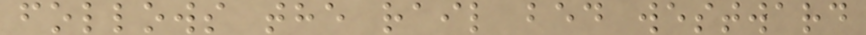follows the rail bed westward
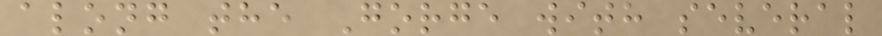along the Gorge with several
